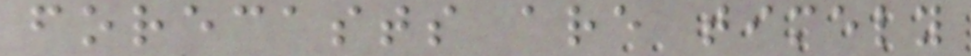forecasts are timely
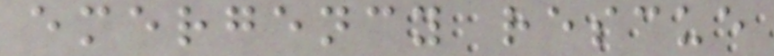emergency rescue
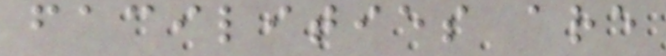facilities are
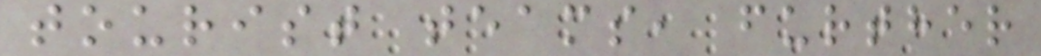tourist teams, further
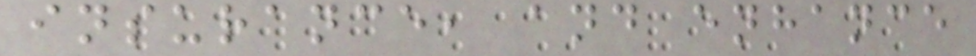insurance, and enhance
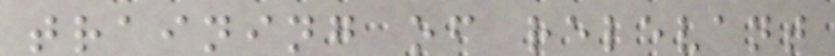training of relevant
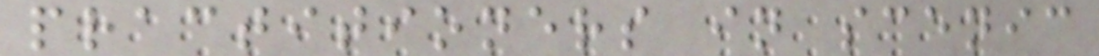practitioners in scenic
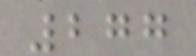277
